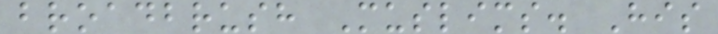broadbrush Muslims. His
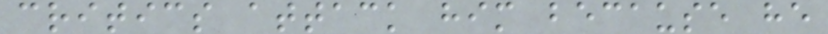critics attack him because he
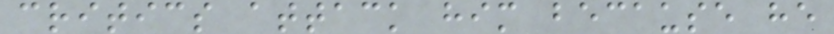critics attack him because he
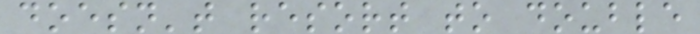doesn't resort to double
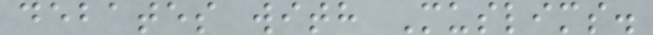debates with Muslims.
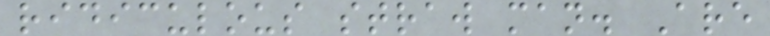ridiculous straw man. Are
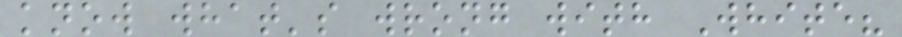know what's wrong with White?
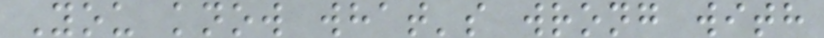You know what's wrong with
